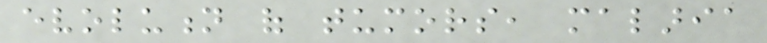evolution of tumors, malaria
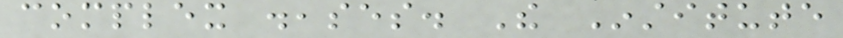complex diseases. The Institute
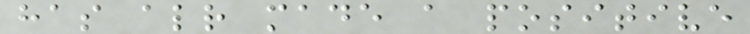has already made a positive
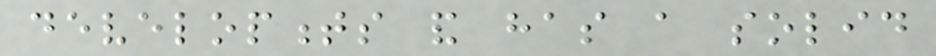developments and has a solid
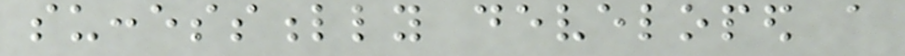successfully developed a
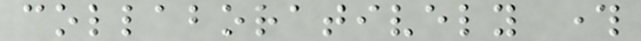collaboratively through
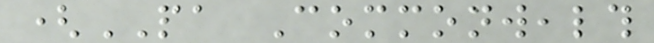(PA Commonwealth
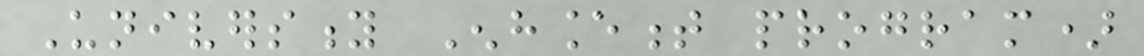University Enhancement program)
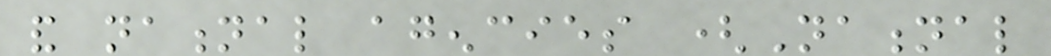and national agencies (National
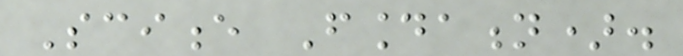Science Foundation).
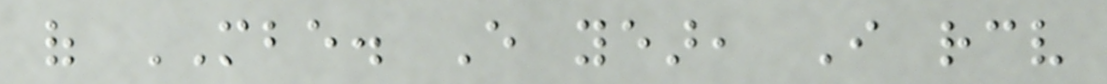of MBE. Every year, I receive
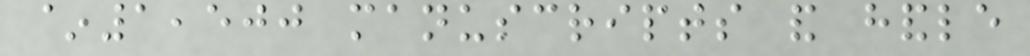~1,500 manuscripts and handle
